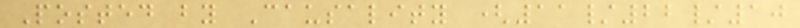Posted by Causality (11/22/10
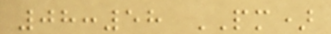08:58 PM)
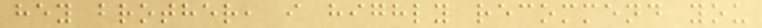hey brother, i highly recommend you
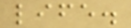life.
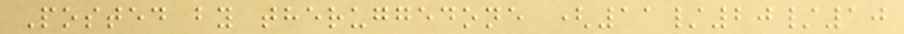Posted by theruggedone (11/20/10
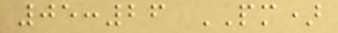05:26 PM)
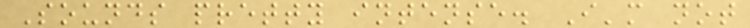Sounds pretty intense. I'm not
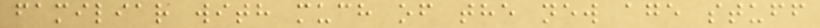familiar with much of the new age stuff
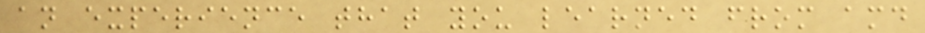an experience that you learned from amd
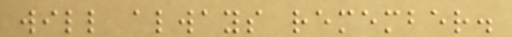will always remember.
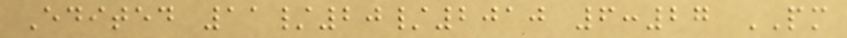Edited 11/20/2010 6:27 PM
